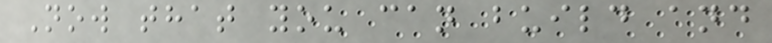Now that you can build and
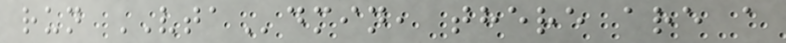run VTAdmin, there are a
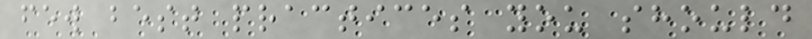few best practices you should
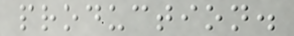production.
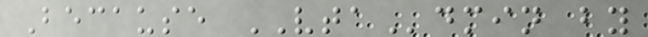Because VTAdmin by
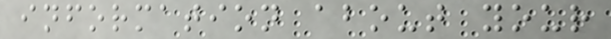information about your
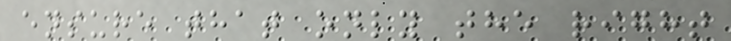ensure that only the right
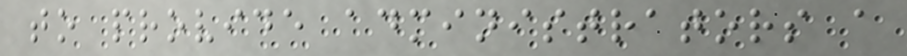to provide administrators a
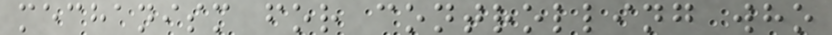mechanism for controlling who
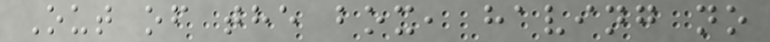Out of the box, having no
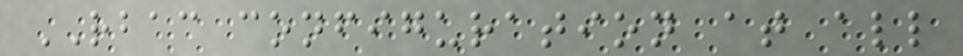RBAC configuration at all
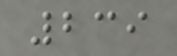239
